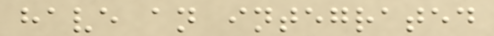have an integrated
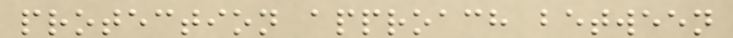protection approach between
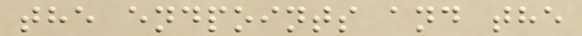the endpoints and the
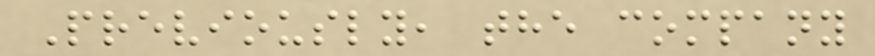Previously, the company
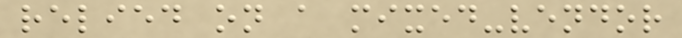relied on a mixed-vendor
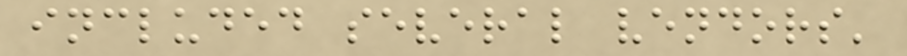included several vendors'
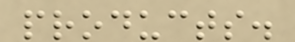products.
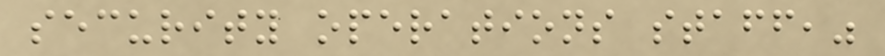security operations staff,"
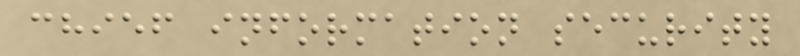chief information security
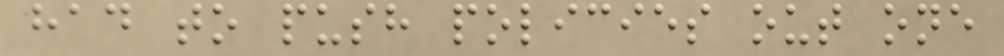had to push policies out one
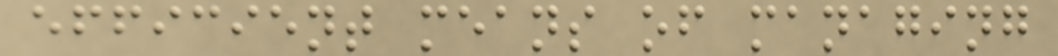efficient means of managing
